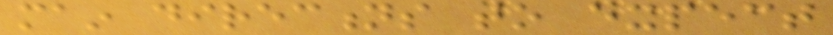main directions to expect
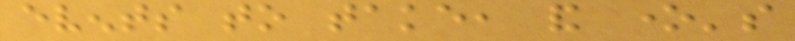events to take, and one's
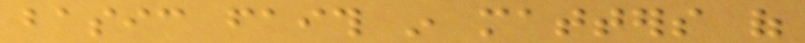basic faith in matters of
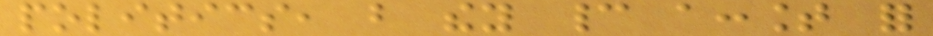politics, but they cannot account for
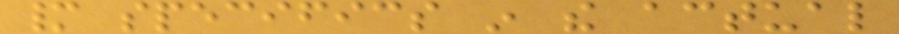many specifics in the actual
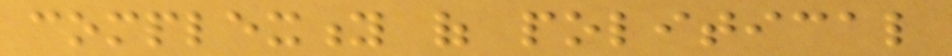complexity of political
